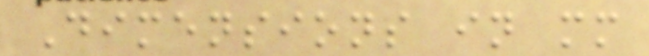Dimensions in mm
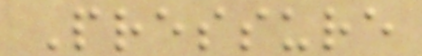Pressure
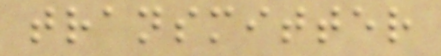transmitter
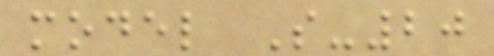model S-20
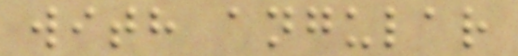with angular
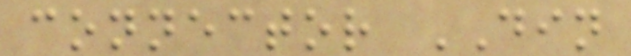connector DIN
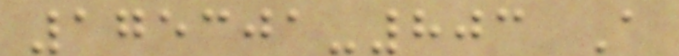175301-803 A
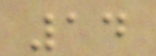14
